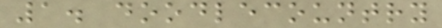1. doodlecountry
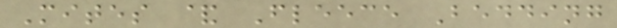Mites & Fleece Bedding
